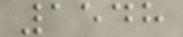1548
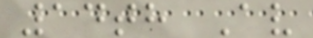14th Av
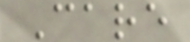Care
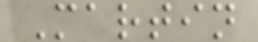Martin
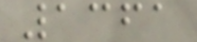1361
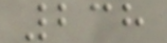238
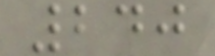240
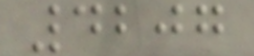4207
